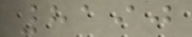8190
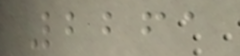2261
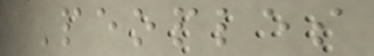Peoples
